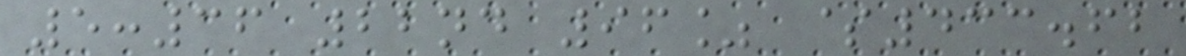5:36 22nd 96% $433.62
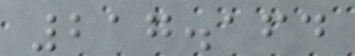217.164
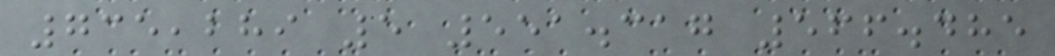735,289 5 551.317 566.485
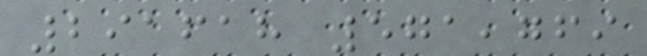291618 571,769
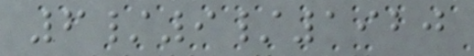6/9/1920
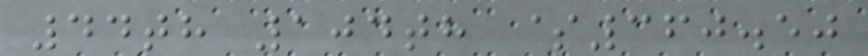44th 104th $360.50
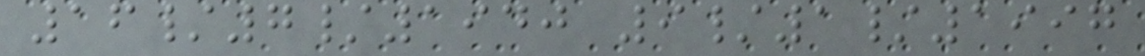16/7/1940 9/1/1997
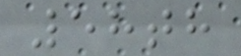58th
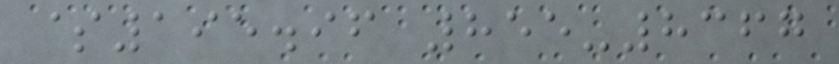$195.96 855-8367
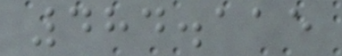484.115
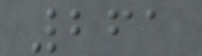261
